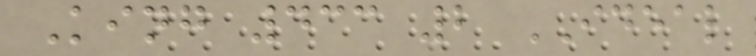King 433 2 IDEAL
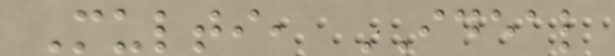Multi, IDEAL
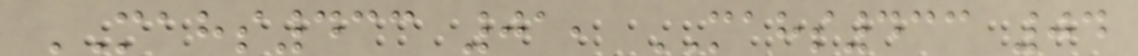MAHS433 01, MAHS433 04
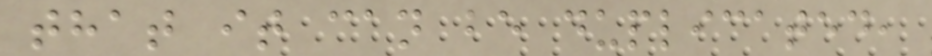that it can be duplicated,
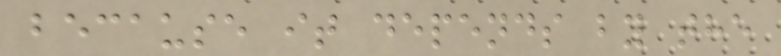because it depends by the
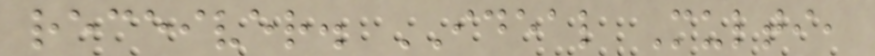receiver. IDEAL Multi,
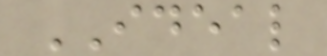IDEAL
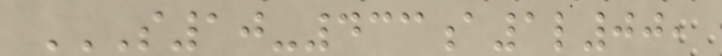S10-433A1L00,
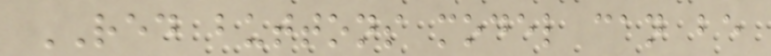RED buttons model can be
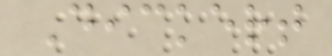Dickert
